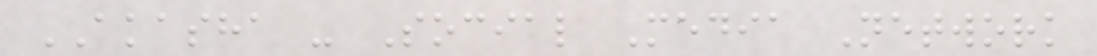AKASHA - Social Media Network
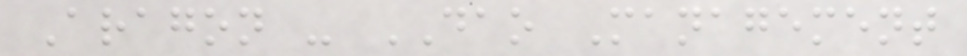Aragon - DAO Management
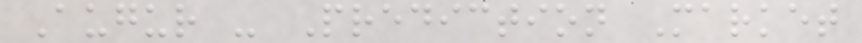Augur - Prediction Market
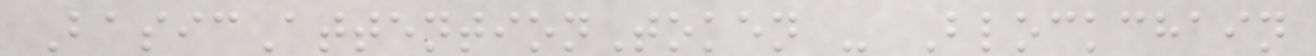BasicAttentionToken - Blockchain
